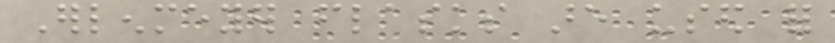Erlenmeyer flasks are used for
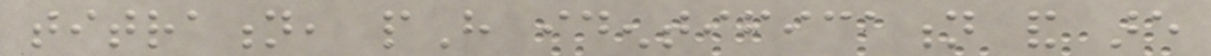titration, pH identification and are
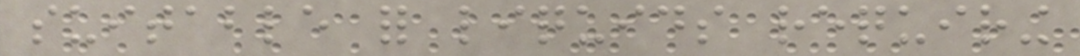suitable for liquids requiring
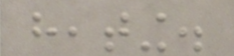heating.
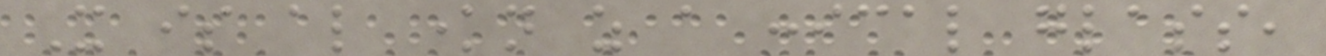It is also known as a conical glass,
